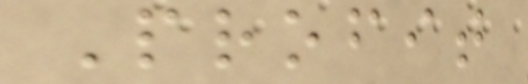Profit
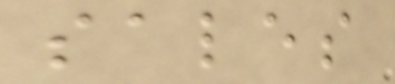sales
